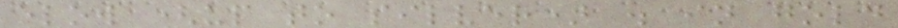elow (up to silver) . in gold
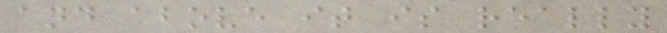and above it is really
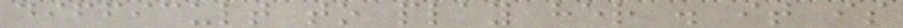difficult to play her . it is
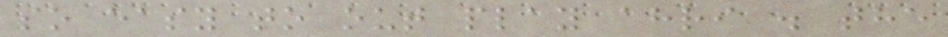so easy to out play ahri . the
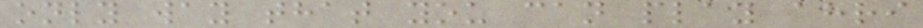only way that you can play ahri
